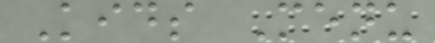Kids Menu
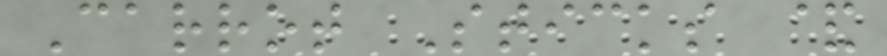Carrot Sticks &
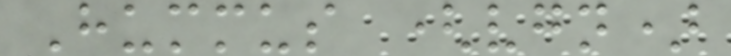Hummus (vgn)
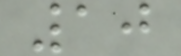10
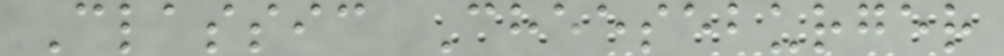Classic Cheeseburger
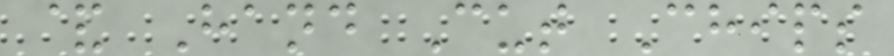& Hand Cut Chips
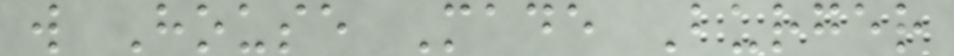w House Made Burger
